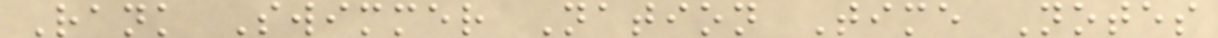Rank Swimmer Nation Time Notes
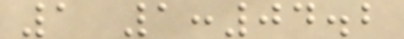1 1:04.2
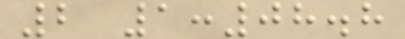2 1:08.8
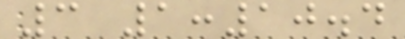3 1:10.4
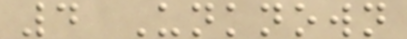4 Unknown
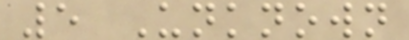5 Unknown
